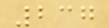237
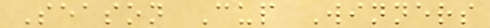Season Cup Winners
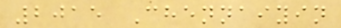2015 Chennaiyin
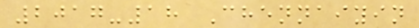2017-18 Chennaiyin
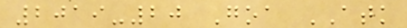2019-20 Goa ATK
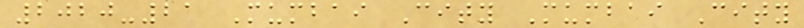2020-21 Mumbai City Mumbai City
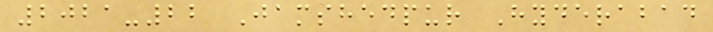2021-22 Jamshedpur Hyderabad
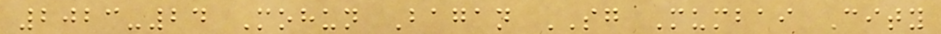2023-24 Mohun Bagan SG Mumbai City
